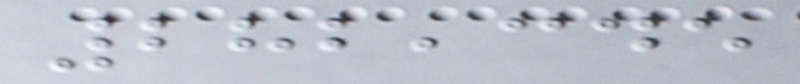282,345
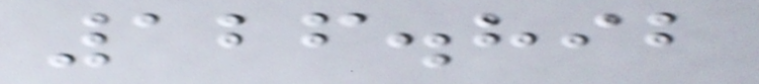126.892
